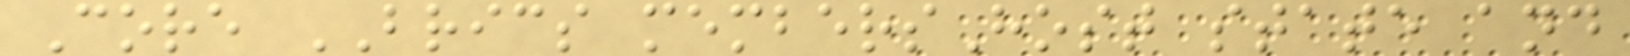Core BRICS membersHost state and
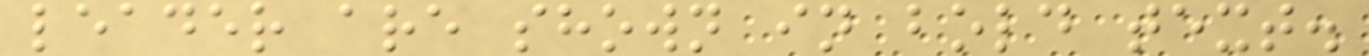leader are shown in bold text.
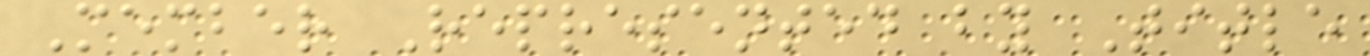Member Represented by Title
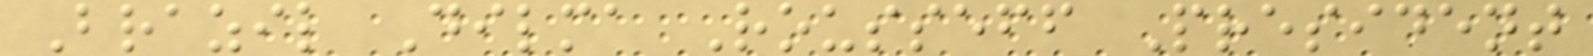Brazil Dilma Rousseff President
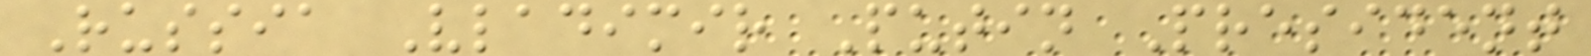Russia Vladimir Putin President
